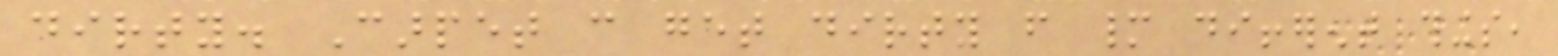dirty. Carpet can get dirty from many different things,
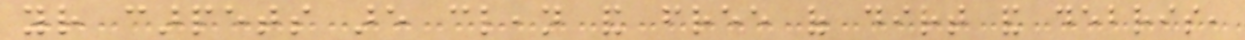your carpets are clean and free of dirt and debris,
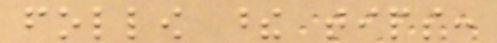follow these tips:
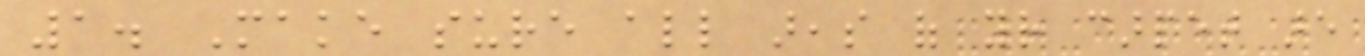1. Make sure all areas of your carpet are
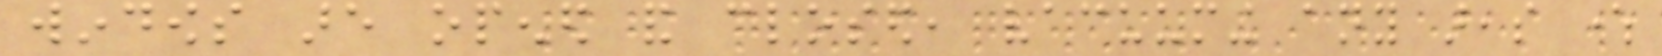windows are opened and closed, vacuuming any areas where
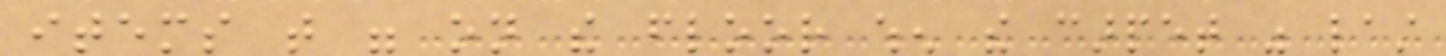items that were on the floor when the carpet was last
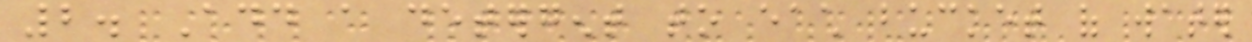2. Add a detergent to each bucket of water
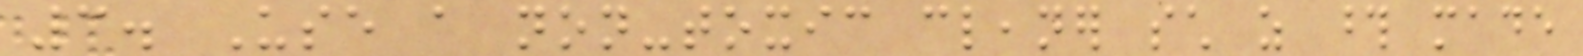3. Use a non-toxic cleaner such as those made
